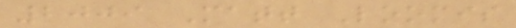2009 Matt Loomis
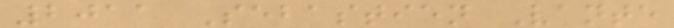2011 Sebastien Vante
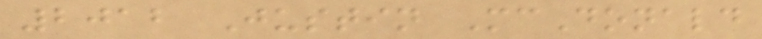2012 Justin McDonald
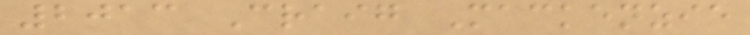2013 Craig Mackenzie
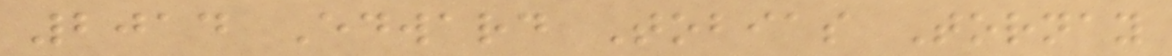2014 Edward Tobias Tornay
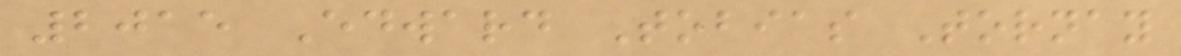2015 Edward Tobias Tornay
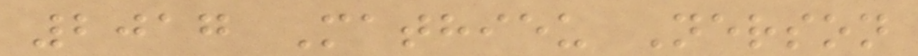2017 Mathieu Nerson
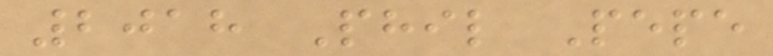2018 Phil Pepe
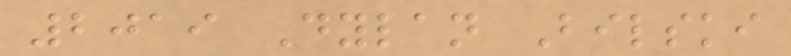2019 Dylan Bilski
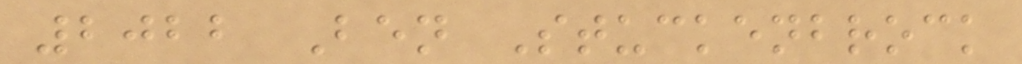2022 Ben Stuckenbrock
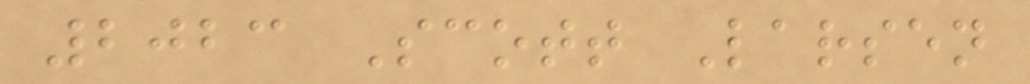2023 Scott Larsen
